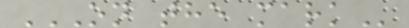ON THE MARK
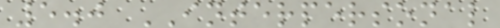5.0 INTERPERSONAL
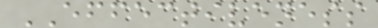EFFECTIVENESS
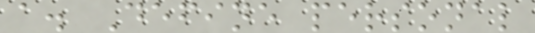a. Define personal
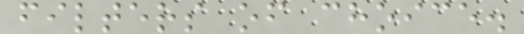filters of choice.
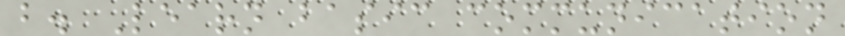b. Learn basic communication
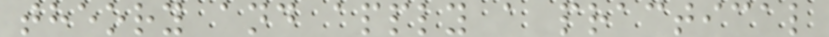theory and apply a practical
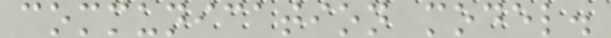communication model.
